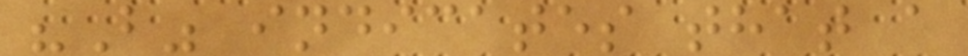"B" indicates that a
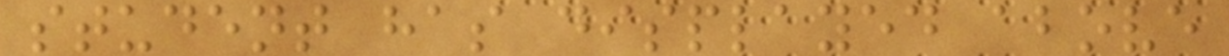student has displayed above
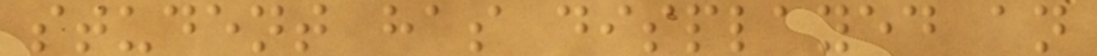student has displayed an
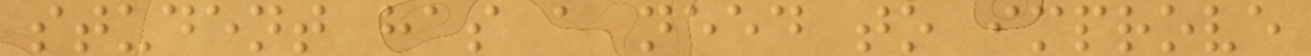student has a need to improve
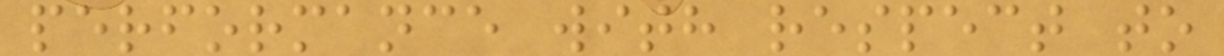performance with respect to
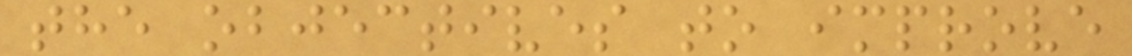the objectives to improve
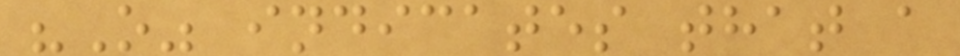"O" indicates that a
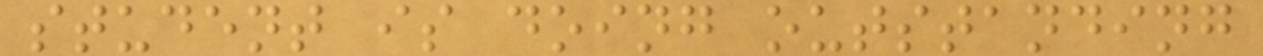student is doing outstanding
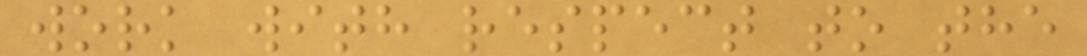work with respect to the
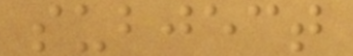subject
